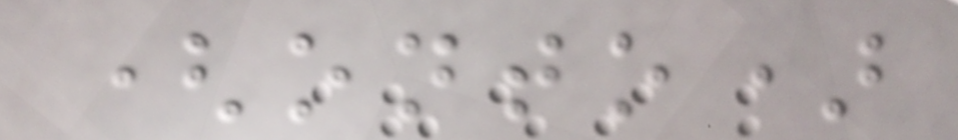(onto)
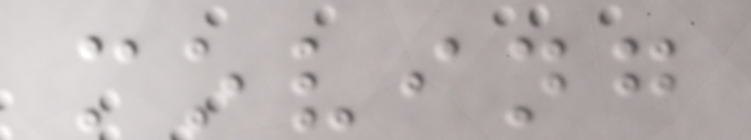moving
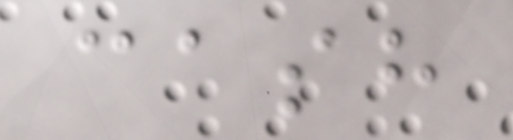cash
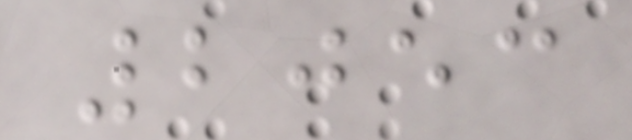2053
